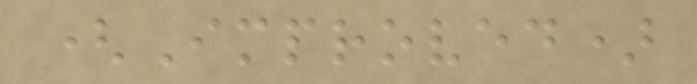(Improved)
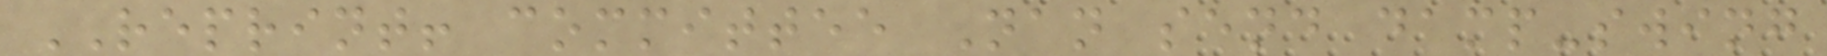REPRINT! committee Nan send damp-swing
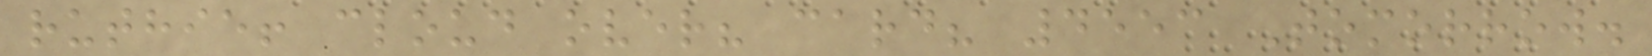ruthie! cloud over? card? 4553 Tomorrow.
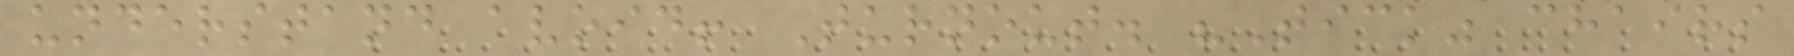understand avoid! Turnout. "Tick" chairs
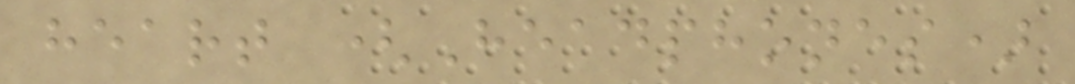heart (Headphones)
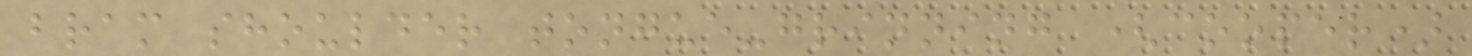bram shoulder tongue-grinning (cooper)
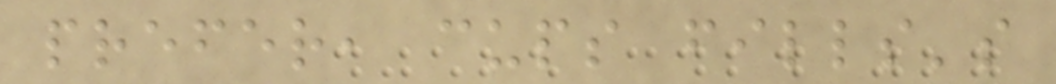prefer, cups fills's
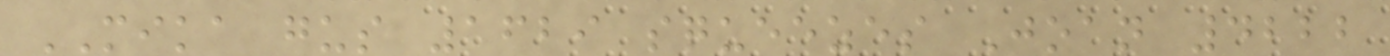MIKA gus 1629 squeezes Joan 4222
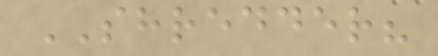SHREDDER?
